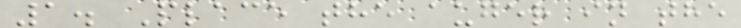1. Place the auger in the
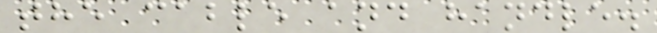the cable and handle.
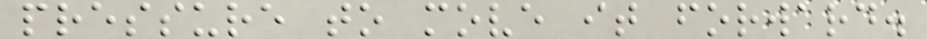pressure to move it forward.
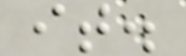it.
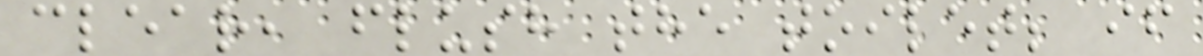clear, flush the toilet; if
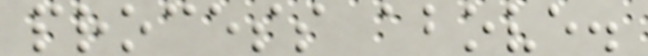process above.
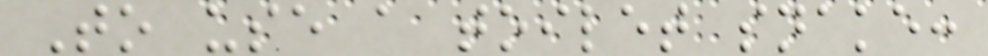To use a toilet snake:
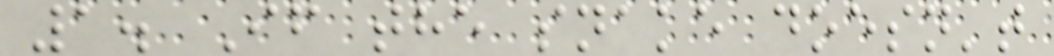1. If the snake doesn't
